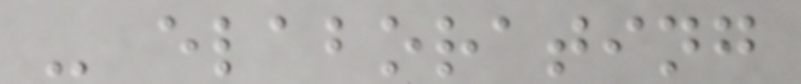- elaborating
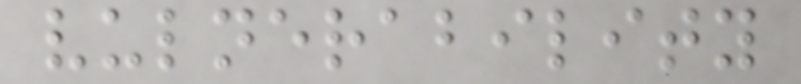vulnerability
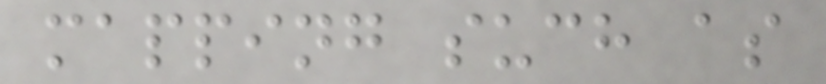mapping such as
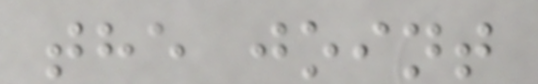the joint
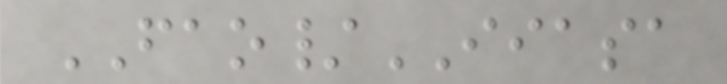FAO/IIASA
